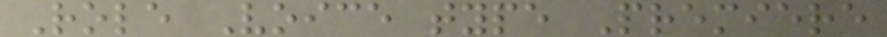Role Voice type Premiere
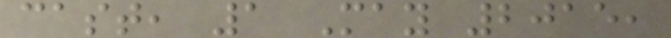cast, 1 May 2015,
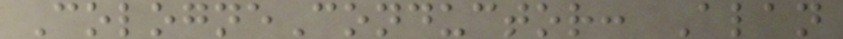CologneConductor: Alan
